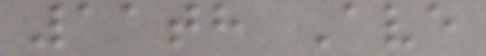11th Ave
